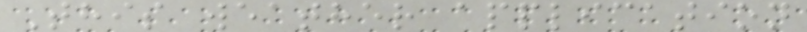This weather application
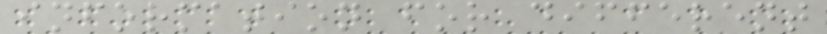information for different
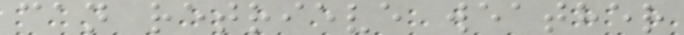can retrieve weather
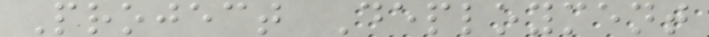Project Deployment
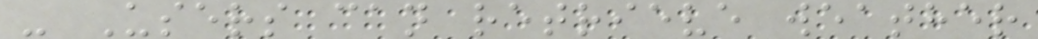- Users can retrieve weather
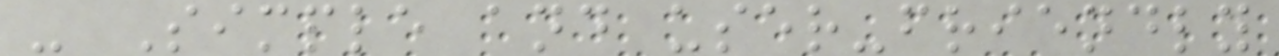- Simple and user-friendly
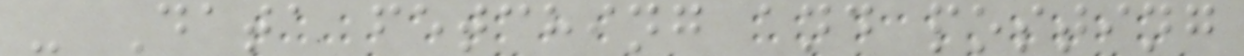- Data fetching and posting
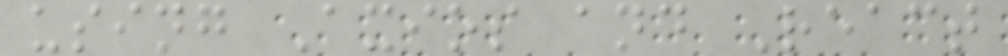using Axios and React
